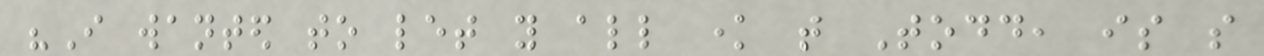"I wanted to let you all know that Todd, is so
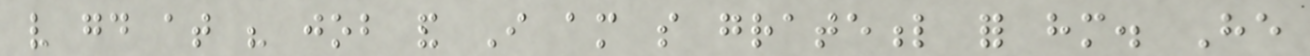very good at his job and I am so grateful for him. He
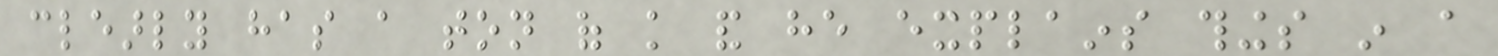clearly has a ton of knowledge and he explains things in a
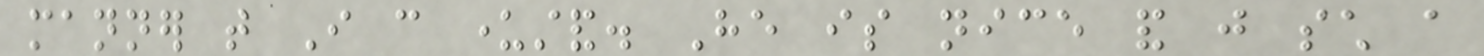manner that I can understand. He is nice and just such a
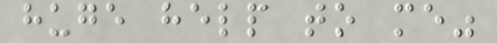huge help to me"
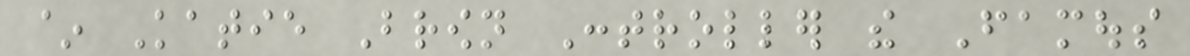~ Katie Brown Controller the Famous
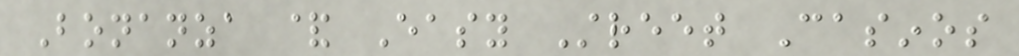Bonanza & Easy Street Casinos
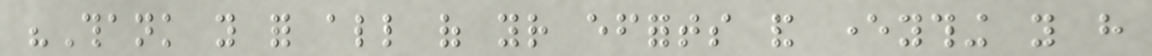"Thank you for all of your efforts and everything you have
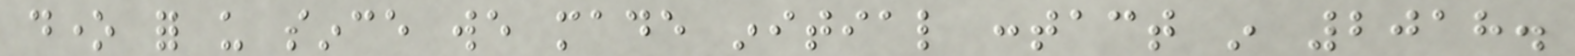done for us since we made initial contact in 2018.
